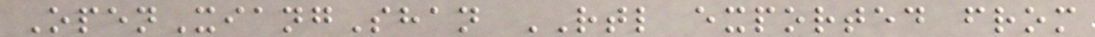OpenXiangShan RTL exported from
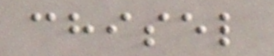chisel
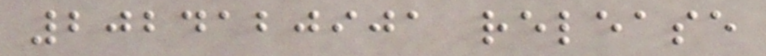2024120901 release
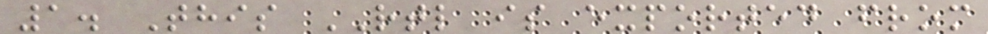1. This RTL is exported from
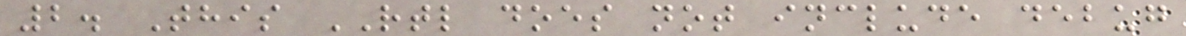2. This RTL does not include debug
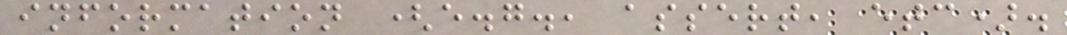information (e.g., assert, etc).
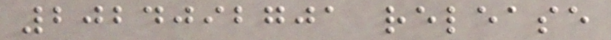2024092701 release
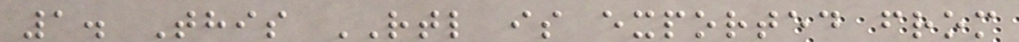1. This RTL is exported from
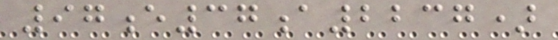97e37a2237)
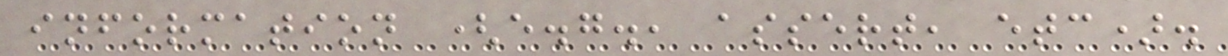information (e.g., assert, etc).
